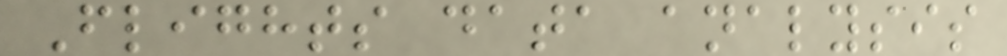Flights data analysis
